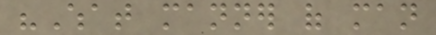"What manner of man
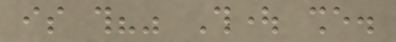is this?" Thought she.
